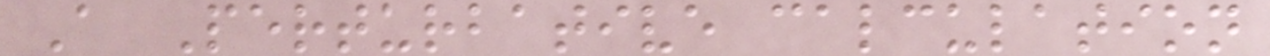A Perturbative calculation
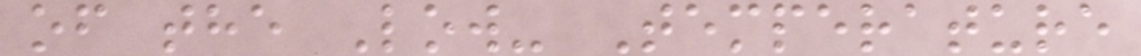of the Low- Temperature
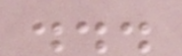...
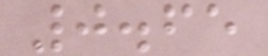0.65
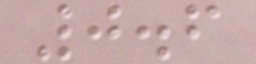0.6
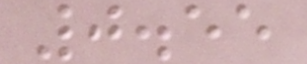0.55
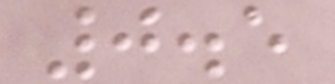0.5
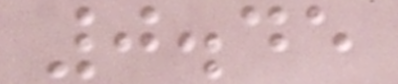0.45
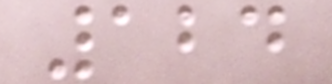124
